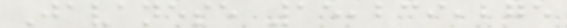Javanese 15,239,275
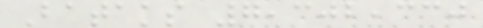Bataks 7,302,330
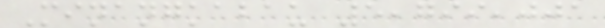Minangkabau 5,799,001
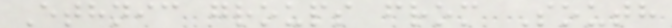Ethnic groups from South
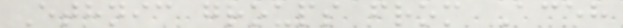Ethnic groups from Aceh
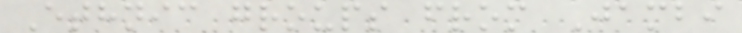Ethnic groups from Jambi
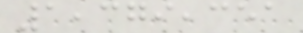1,379,351
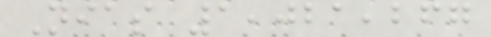Nias 1,021,267
